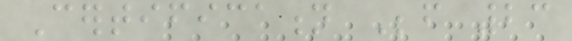Certification Before 23
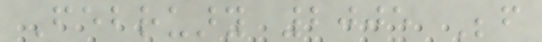February 2005 Before
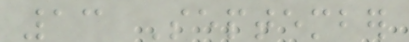13 September
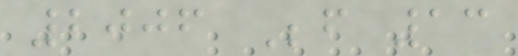2006 Before 13
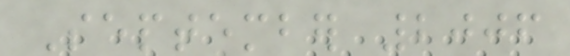September 2006
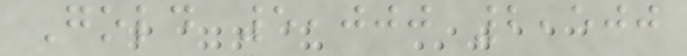Gold 5,000 2,500
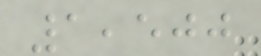1,500
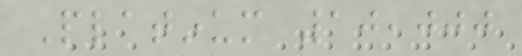Platinum 10,000
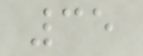35
